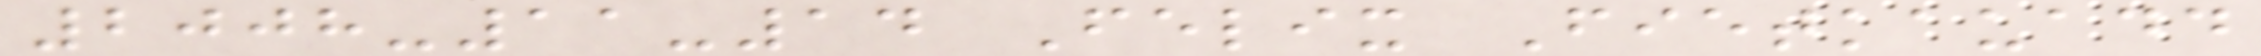2008-11-14 Felix Fietkauadd
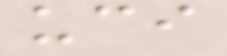uci
